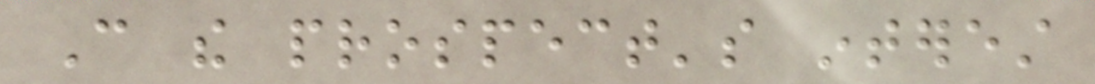Can the prospect's interest
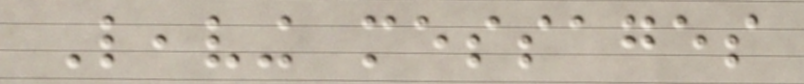Leaving messages
